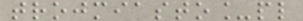trojmiasto_pl
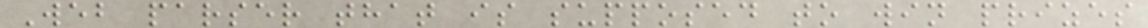Web parser that is supposed to win prizes
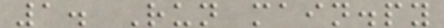1. Run main.py
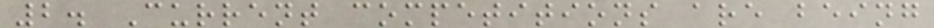2. Current competitions are being
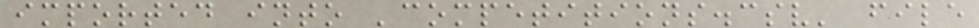imported into 'competitions.csv' file
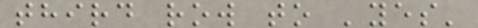third row to 'yes'
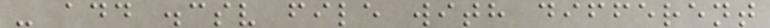- add .csv file with different
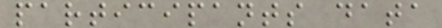participants data
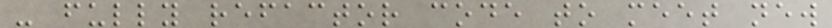- fully refactor code to meet new
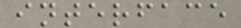interface
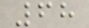68
